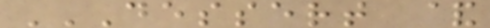DESSERT &
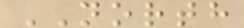NORTH
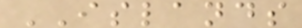ISLANDS
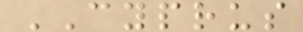CYPRUS
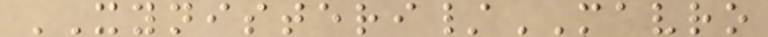XYNISTERI/MAVRO
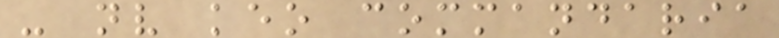- nv keo commandaria
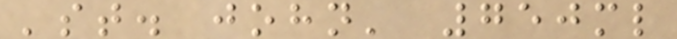'st. john' 750ml
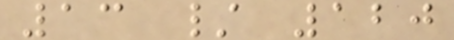13 / 120
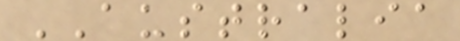AUSTRALIA
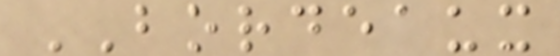BORDEAUX
